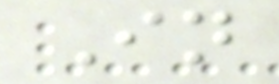In
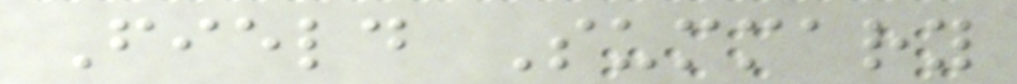Field Summary
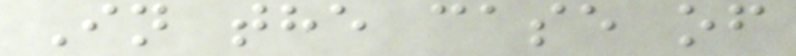In the case of
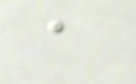a
